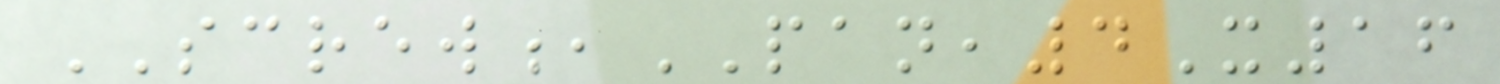SCREW,PAN,4X16
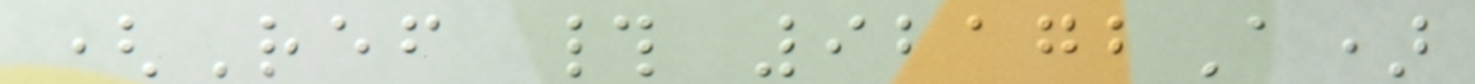(Ref # 92172A)
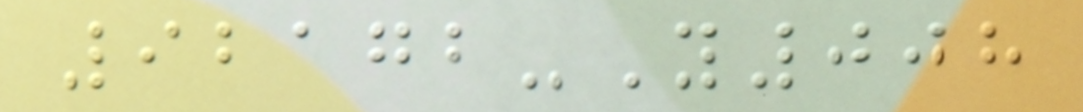92172-Y008
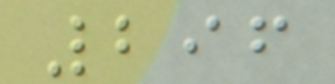296
